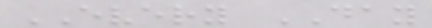EVERY DAY
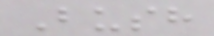Bush
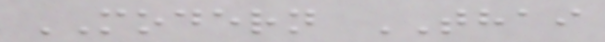MODERN THAI
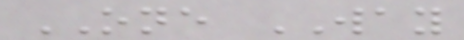ONE WAY
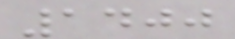1400
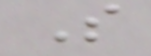S
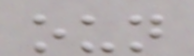oun
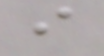i
